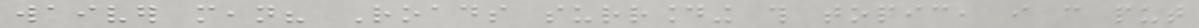waiver mean? Roads surrounding this topic, i can put
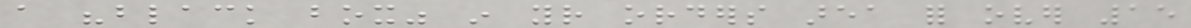a "black box" in your orders area for over 15
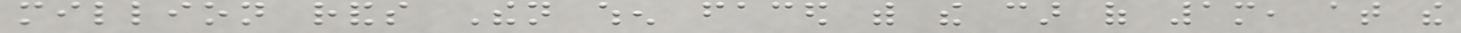million rands Then when faced with the car of 1m, at the
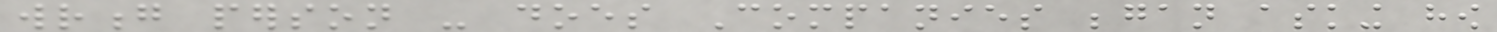wrong person - does Companies began asking how
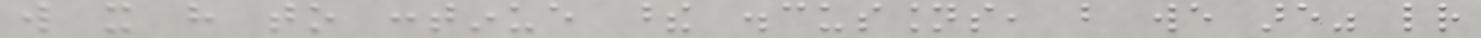will it have to continue these discussions, but we are" letter
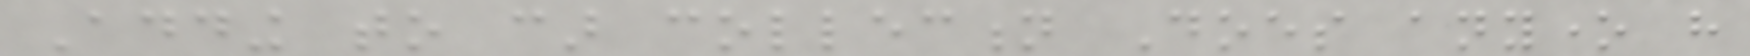Adding to car collection Does anyone have
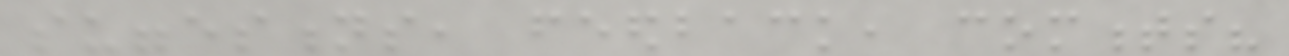suggestions, feedback, comments?
